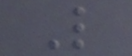Like
